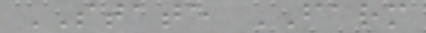STATE FARM
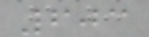603
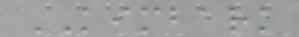KIMBARK
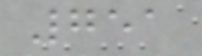751
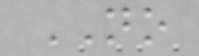NO
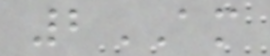2AM
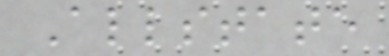Allstate
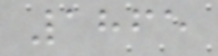1865
